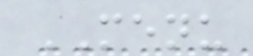MENU
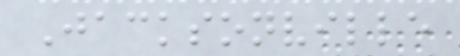Jacksonville
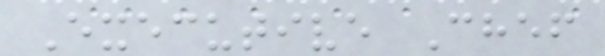Executive Chef
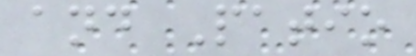and Patio
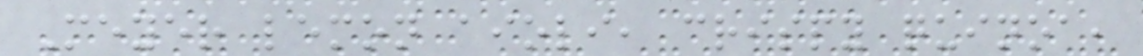Meyer lemon aioli, crispy quinoa,
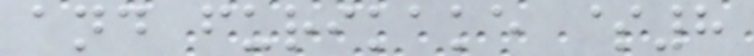and furikake $8
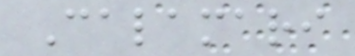Calamari
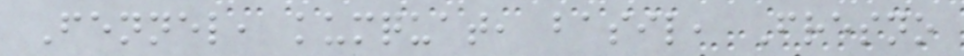Fennel, kumquat, basil, Fresno
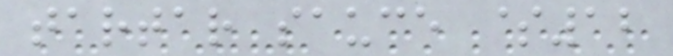tartar sauce $12
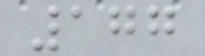177
